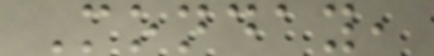Monday,
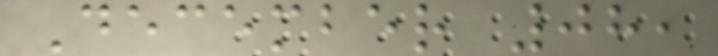December 08,
